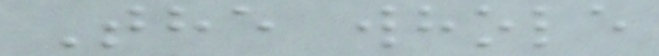The whole
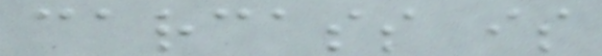carcass is
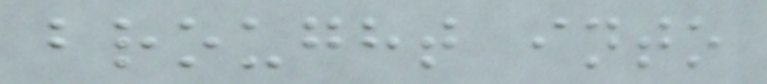brought into
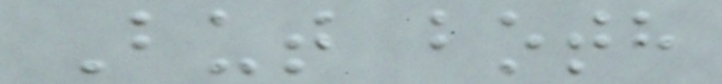But both
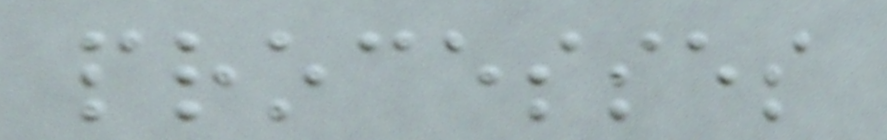processes
